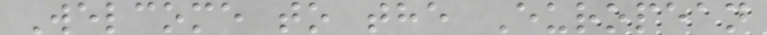Welcome to the European
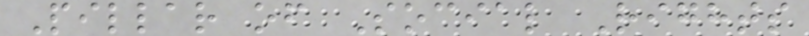Pillar of Social Rights
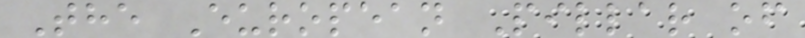The European Pillar of
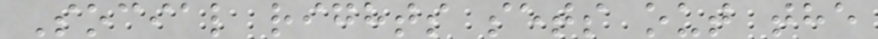Social rights sets out the
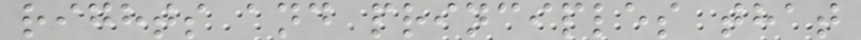rights and principles that
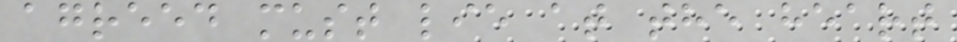agreed must lie at the heart
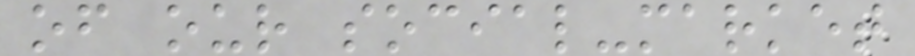of our social-market
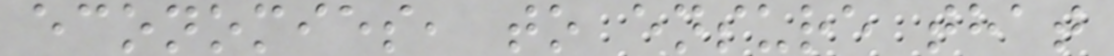economies, to ensure that
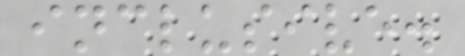inclusive.
